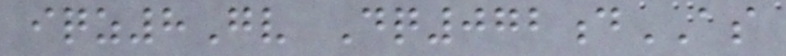iqz8Gv Dq072dAS
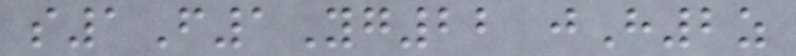s1F1Yg22 jH2z
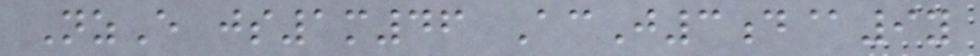NzE js1m46 AcJ3d@9y
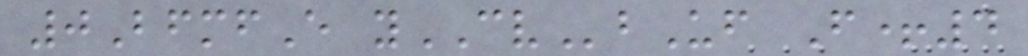0BfmfE yCVbUf F+4
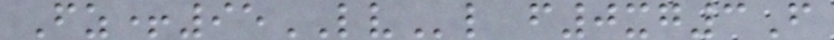Fz+95LVl f0xg3F
